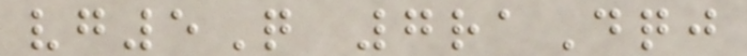vg5Q 7raDqj
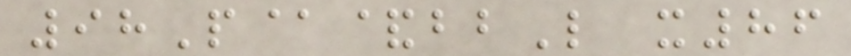98P@&bbL x86
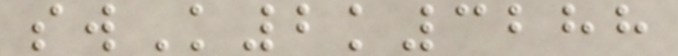swK2k3288
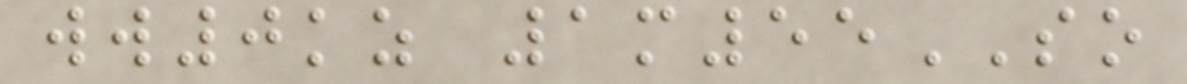ww0kz 1m55SO
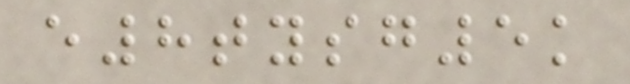e8tysg5k
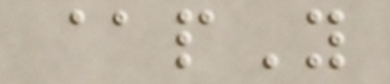@pY
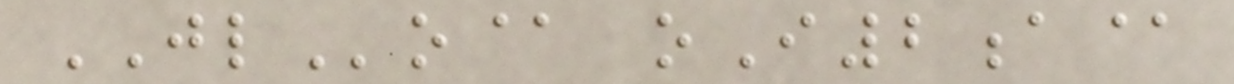JLo@ oI2a@
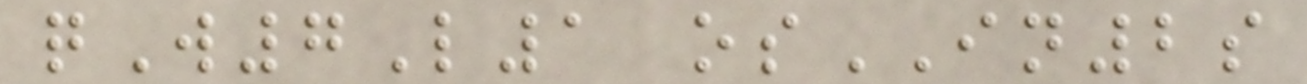qW7L1 osIN2s
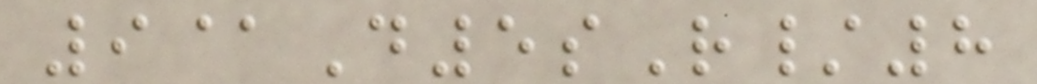9@D5sR/8
